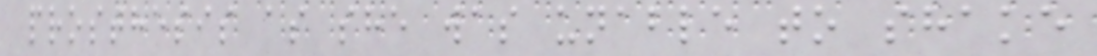prosthesis as she was unable to shake
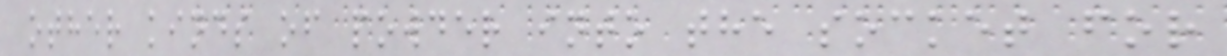other kinds of powder into the socket for
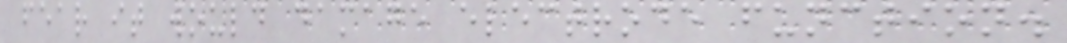fear it would damage electrode function.
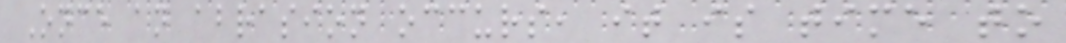Once an abrasion occurs, it is time to
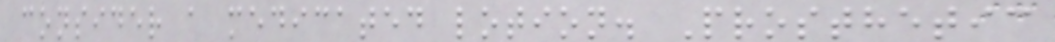consider a medicated lotion. Prosthetic
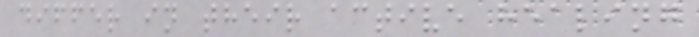differ in their active healing
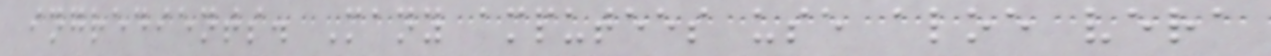ingredients. Many amputees use aloe vera
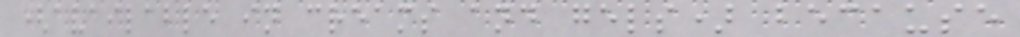(available in creams and gels) because
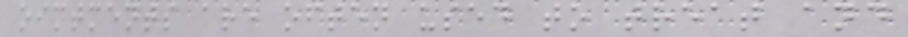ointments are often used to treat and
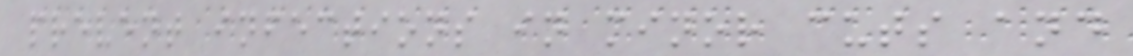prevent infections in minor cuts and
